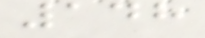148
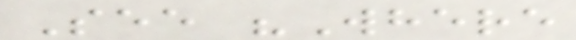See "Where
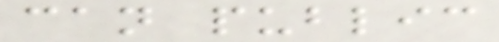can public
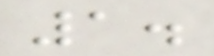1.
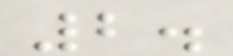2.
